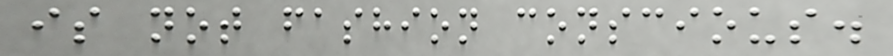is not fashion conscious.
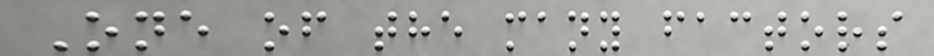One of the many factors
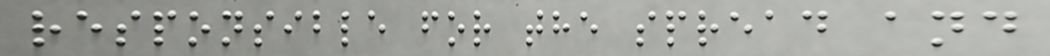responsible for the spread and
